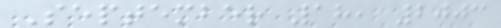September 18, 2003
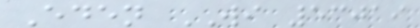Eden WI 53019
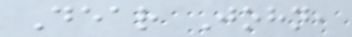Dear John,
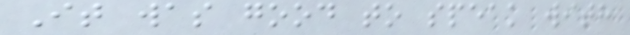It was good to speak with
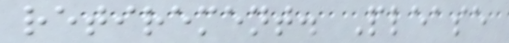retirement. Please
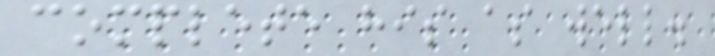complete his as well.
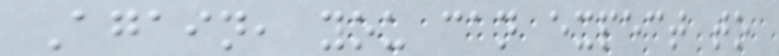Again, you can expect to
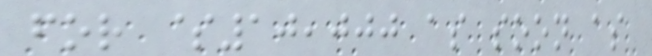for $10,000 as soon as
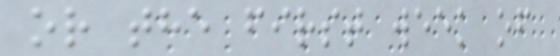or the first week of
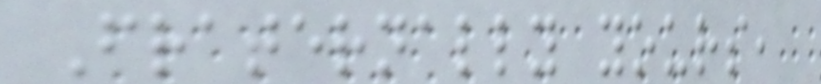Fraternally yours,
